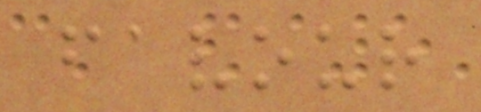favour
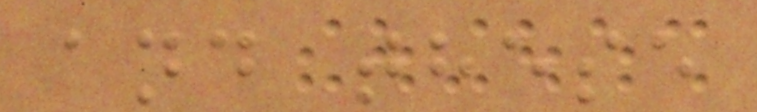and these
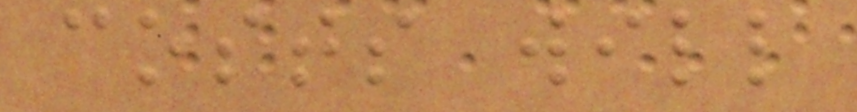costs will
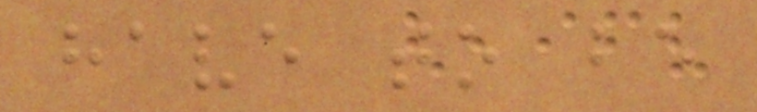have to be
